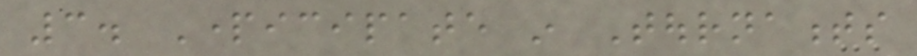3. Participate in Tournaments
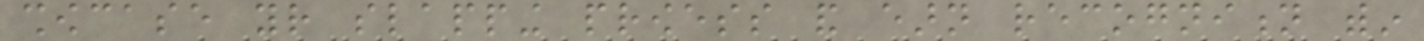showcase your slapping prowess and earn recognition within
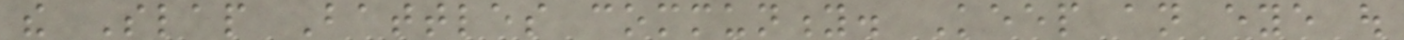the Slap Battles community. Keep an eye out
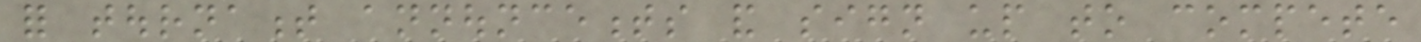for tournament announcements and sign up to compete
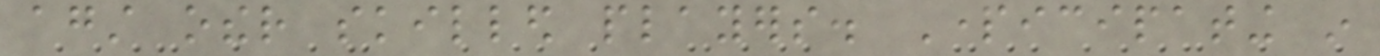against other skilled players. Participating in
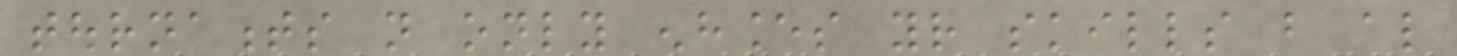tournaments not only enhances your skills but also
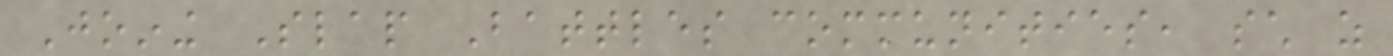Joining Slap Battles communities, such as
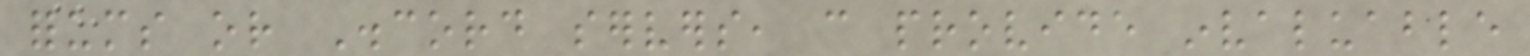forums or Discord servers, can provide invaluable
